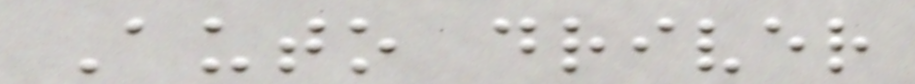Auto driver
